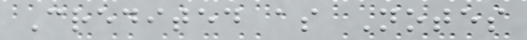Credited as Notes
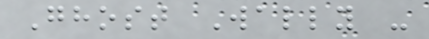Ghost Wally -
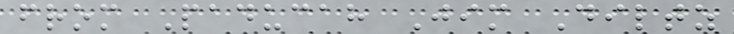from Paducah Jim Diltz
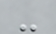-
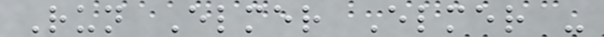Run Elmer Elmer -
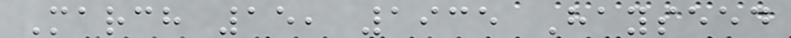March 15, 1935 Hayseed
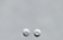-
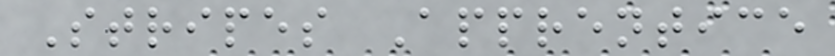Stripes Apprentice
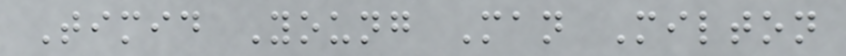Timid Young Man Milton
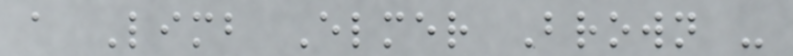a Limb Elmer Brown -
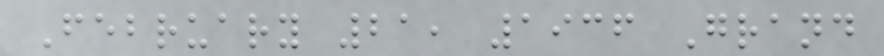February 21, 1936 Grand
